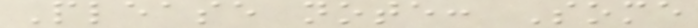Please note: Some
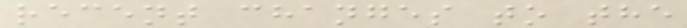recent changes to the
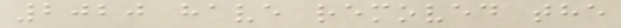2020 have removed the
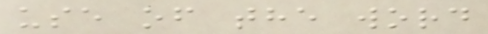use of the word
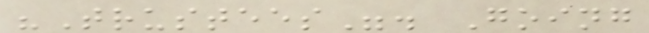"Trustees". Going
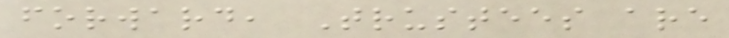forward, Trustees are
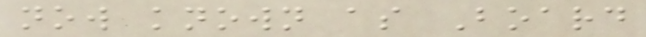now known as Board
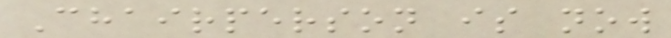Chairperson is now
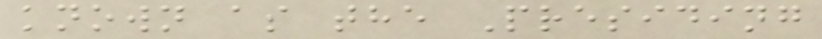known as the Presiding
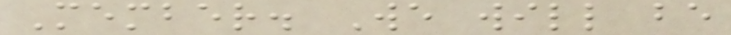Member. We will be
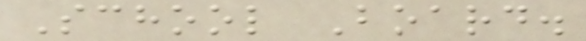School Board.
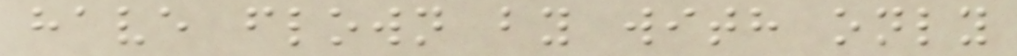have flown by with only
